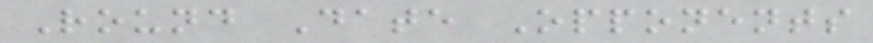Round Date Opponents
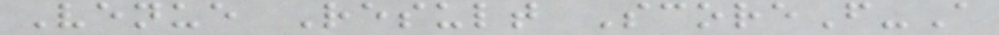Venue Result ScoreF-A
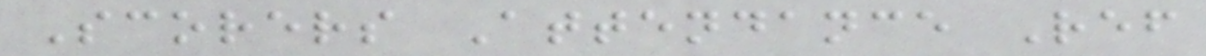Scorers Attendance Ref
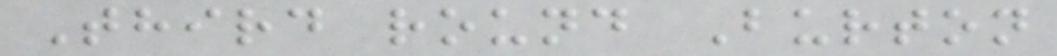Third round Burton
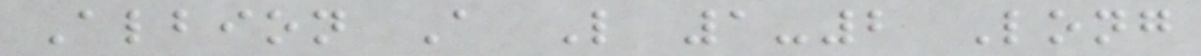Albion A L 1-2 Long
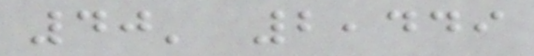40' 2,449
